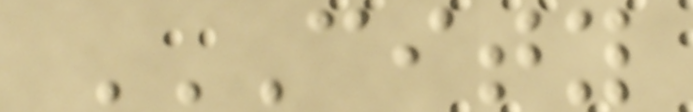CITY
